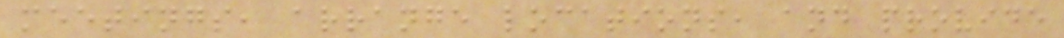meetings, arrange locations, and provide
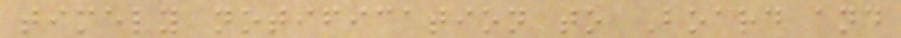timely notification to Board and
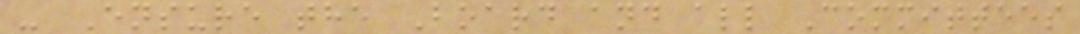- Ensure the Board and all Committees
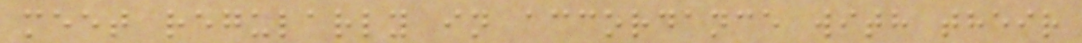meet regularly in accordance with their
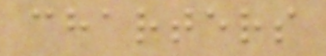charters
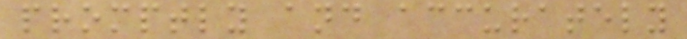promptly and accurately
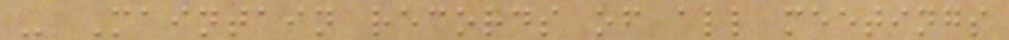- Maintain records of all meetings
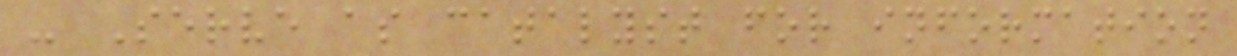- Serve as catalyst for information
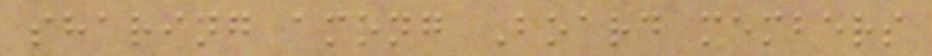sharing among Board members
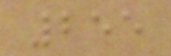255
